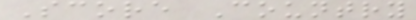Score Country
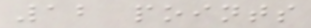12 points
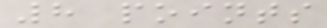8 points
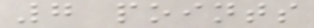7 points
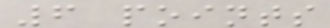6 points
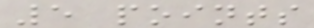5 points
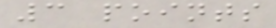3 points
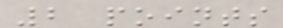2 points
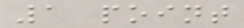1 point
